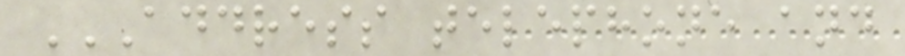ADDRESS TELEPHONE AND
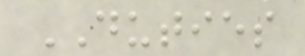DUTIES
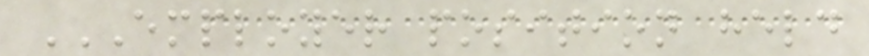EMPLOYER POSITION HELD
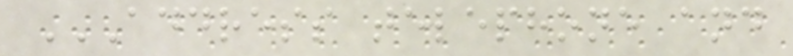ADDRESS TELEPHONE AND
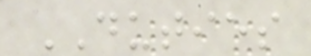DUTIES
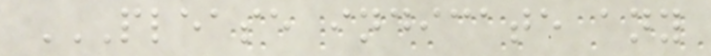PLEASE INDICATE ANY
